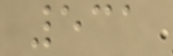531
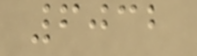6032
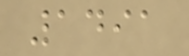1491
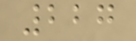227
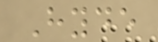Hyde
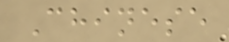Chinese
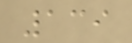139
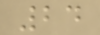24
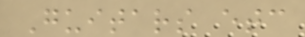Guitars etc
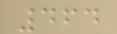464
